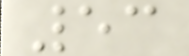53
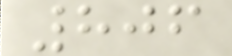806
